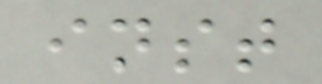inst
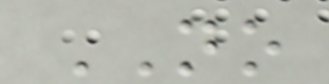NO
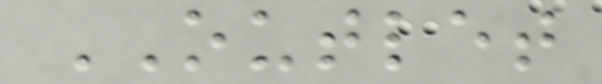OUTLET
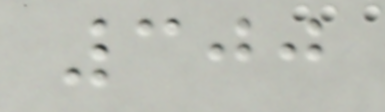300
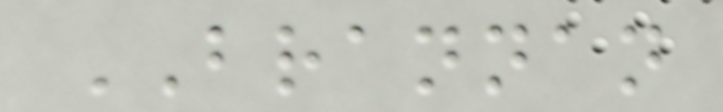BRANNAN
